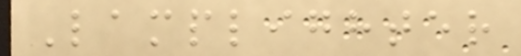Lamplighter
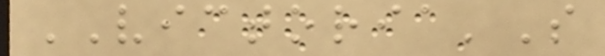VICTORIA'S
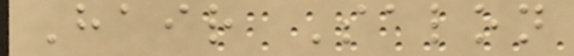Hair Salon
